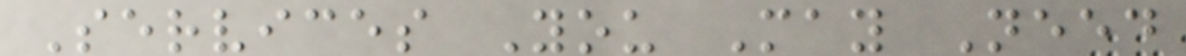Services You May Need
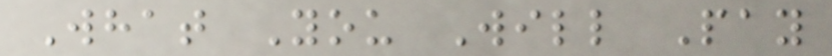What You Will Pay
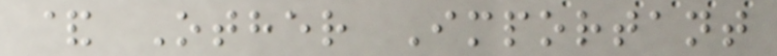& Other Important
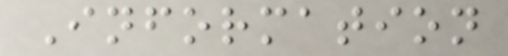Information
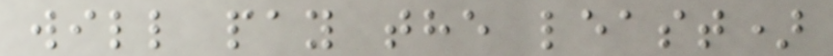will pay the least)
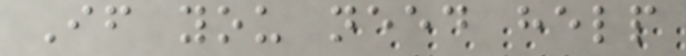If you need help
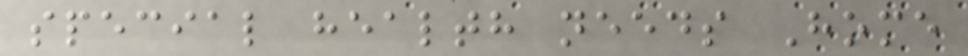special health needs Home
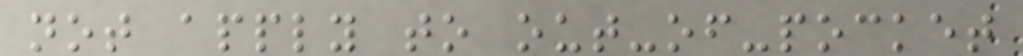not apply to out-of-pocket
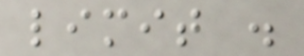limit .
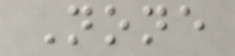None
